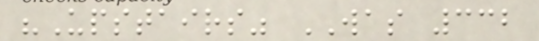"Upstairs" WAS 332
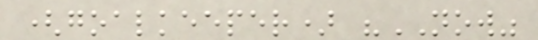(goalkeeper) "NOW"
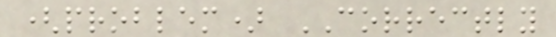(problem) CORRECTLY
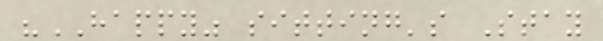"HAPPY" sitting's Stay
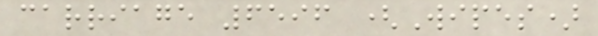carriage 6596 (Wipes)
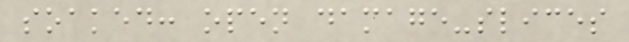soaked: open damage-slices
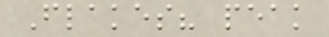Flakes? peak
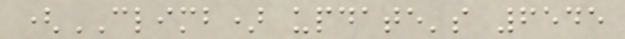(CLIMB) update's 6545
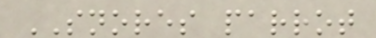SNORES parrot
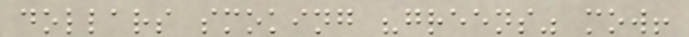dollars smoking "greens" mow!
